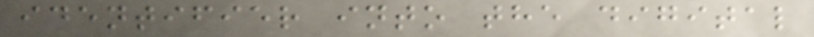identifier into the digital
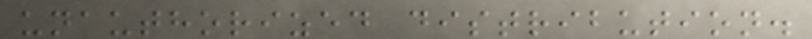unauthorized distribution.
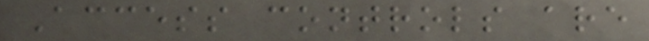Access controls are
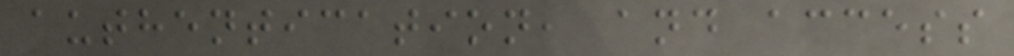authentication, and access
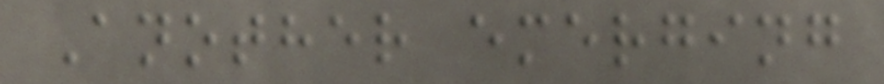Another emerging
